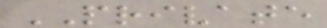PRIVATE
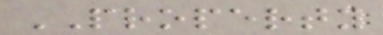PROPERTY
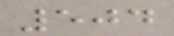504
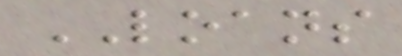LOANS
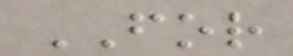FOR
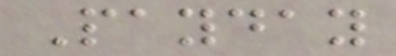Payday
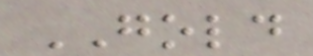GOLD
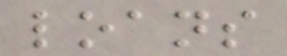loans
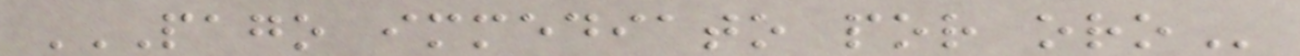PAGO IMMEDIATO POR ORO
